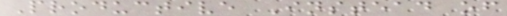Productive Instead of
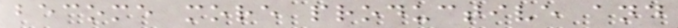become more productive and
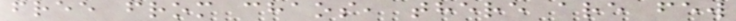free from chaos, there are few
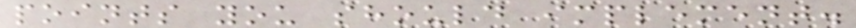points you should implement.
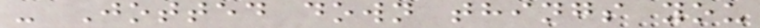- Jotted down things you
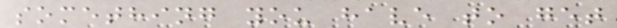something you have to get
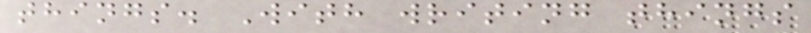things. With writing things
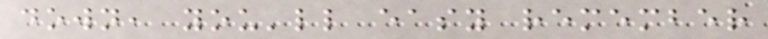down, you'll easy remember
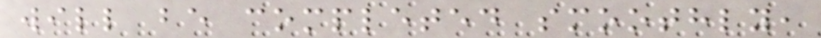will be completed smoothly,
